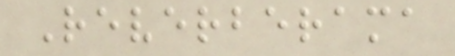Reverberama
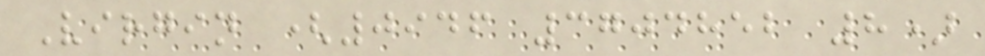Virgin (0946 3704852 8)
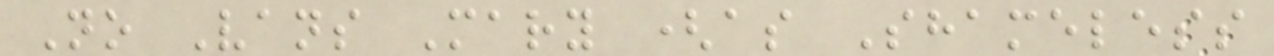No Vans Mary (as Shameless
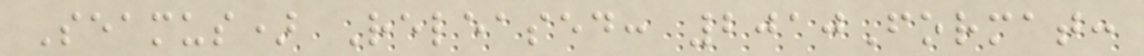Seamus) Released: 2010Format:
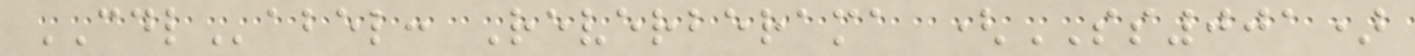CDLabel: Reverberama (SS001)
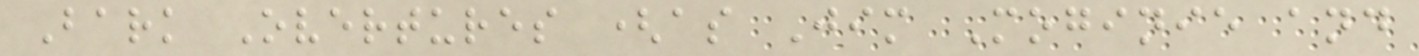Bark Overtures (as Jim Moginie and
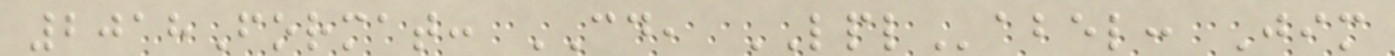2018Format: CD, LPLabel: Jim
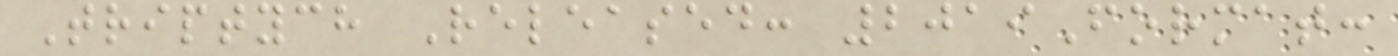Triptych Released: 2019Format:
